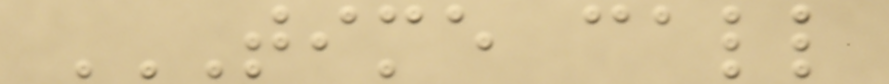TIME CALL
